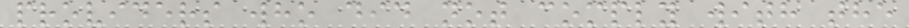providers who did not comply with the
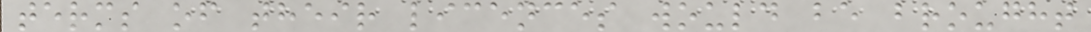terms of their licences would be brought
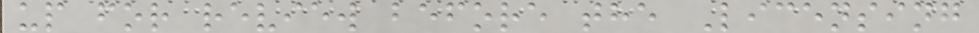up for review before the Licensing
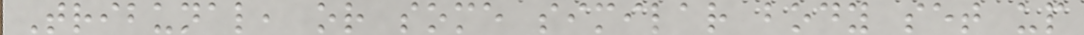Tribunal, or some similar body set up
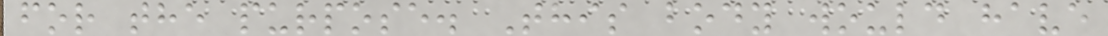for the purpose. This body would have
